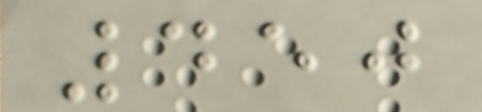450
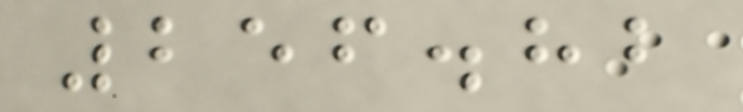256.82
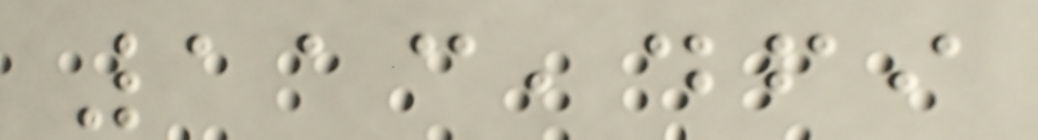113,469
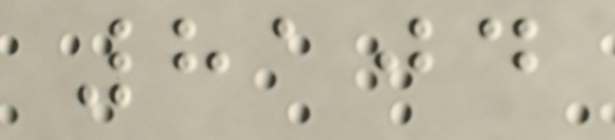8104
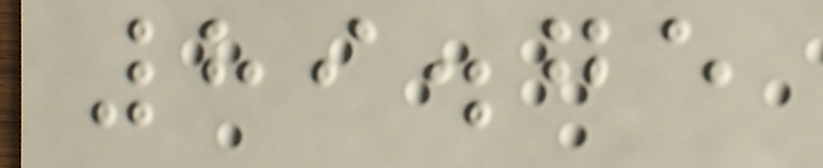89.75
